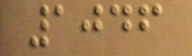1046
